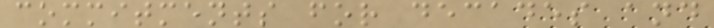commitments for decades and
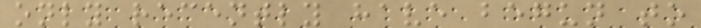only recently have begun to
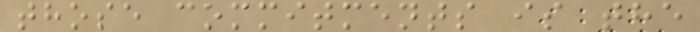those commitments is the
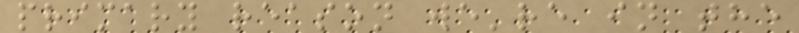primary reason we're in the
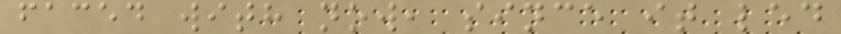faced with now, since it led
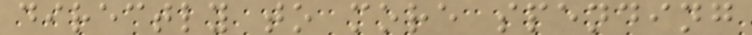directly to more spending
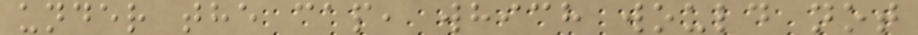under the cap, which would not
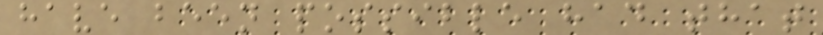have been possible had that
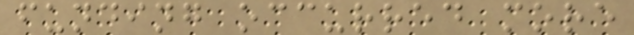funding occurred more
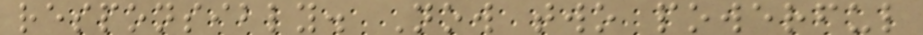responsibly. Now two powerful
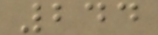244
